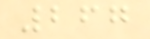267
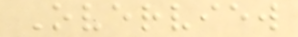Overview
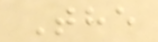The
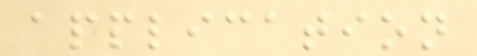application
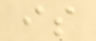is
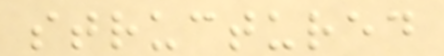structured
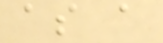as a
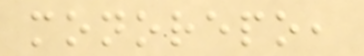monorepo,
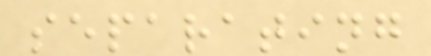separating
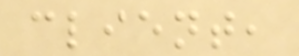client,
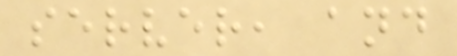server, and
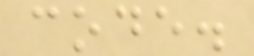code.
